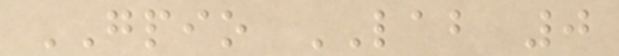GPIO LAB 0
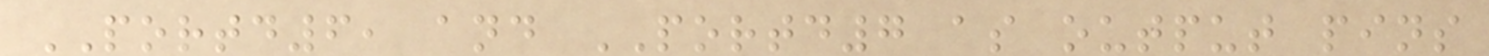PORTD6, and PORTD7 as output pins
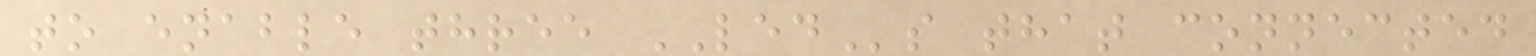to enable three LEDs that connected
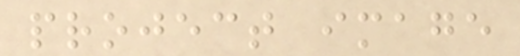project image
